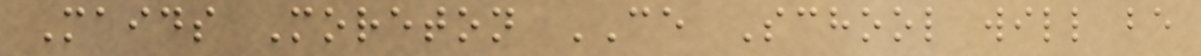Maids Moreton CE School will be
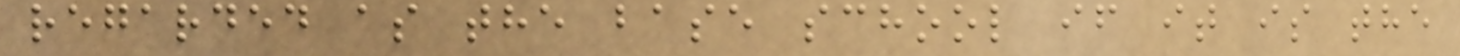regarded as the base school if it is the
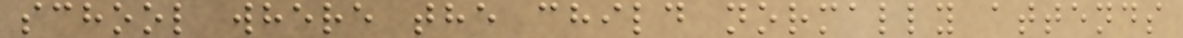school where the child normally attends
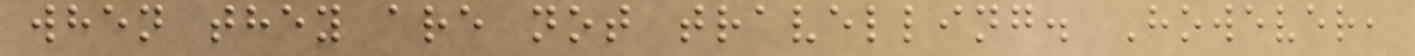when they are not travelling. However,
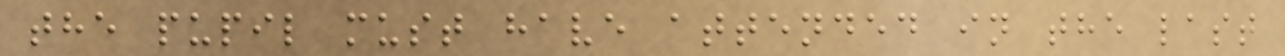the pupil must have attended in the last
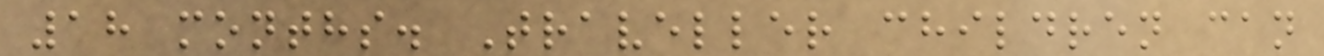18 months. Traveller children can
